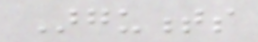Arguments
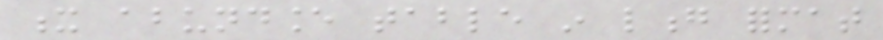x abundance table in long format
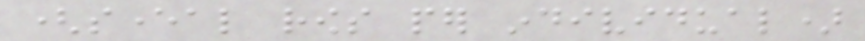(several rows per individual)
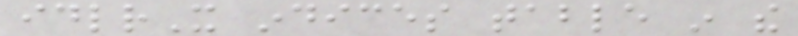idlrX indices table in the
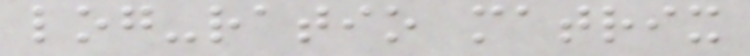log-ratio matrix
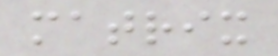matrix
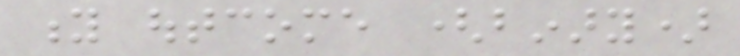y outcome (binary)
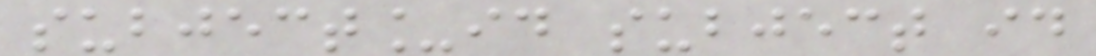subject_id subject id
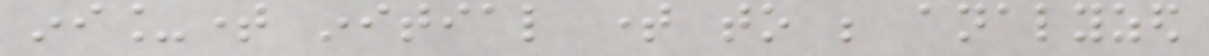ini_time initial time to be analyzed
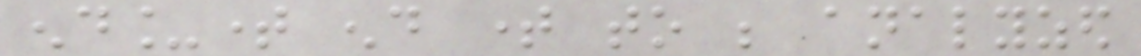end_time end time to be analyzed
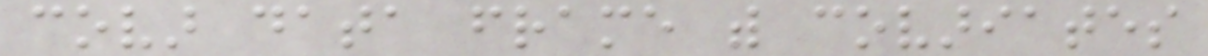covar data frame with covariates
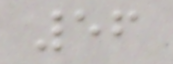56
